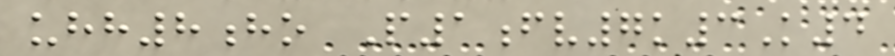uhh8ho P1fv7k3K4
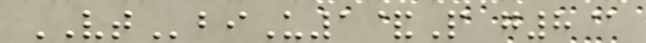VTbiU1&P g8@
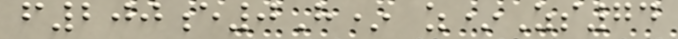f200e0H* z*Zs74
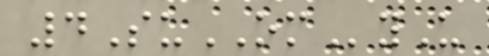4SuOMyU
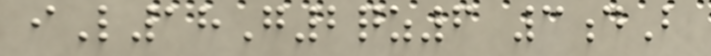iL18G2qz6 3dB
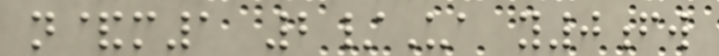n&m1 2/Ua y0fw
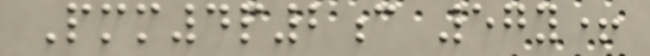Pmm4p2c 57y+
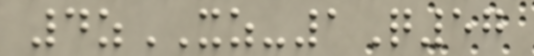4zXZ-1Q57
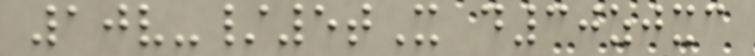10v-/5tX d30zjxc
